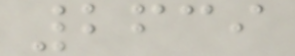2639
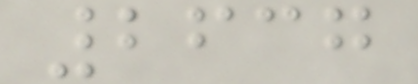2637
